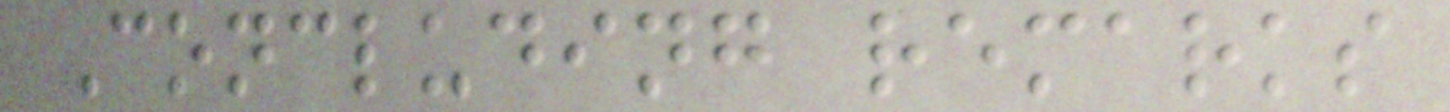Concluding remarks
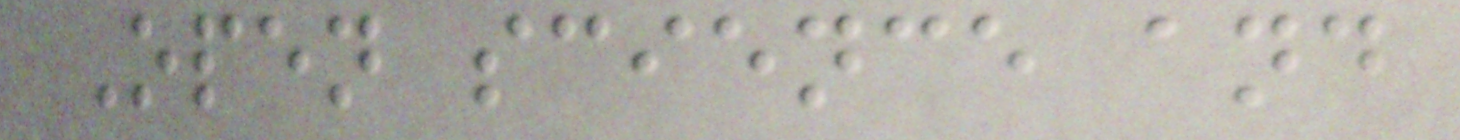Open science and
